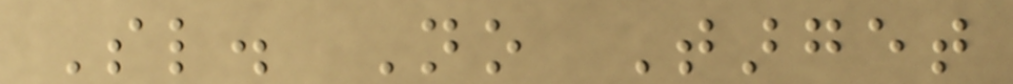Sl. No Target
